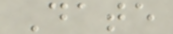Date
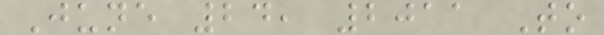June 24, 2011 To
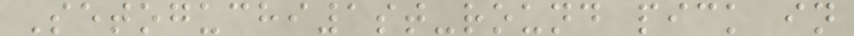Setoguchi1st-round pick in
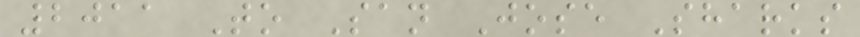2011 To San Jose Sharks
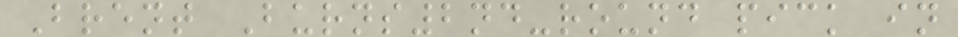Brent Burns2nd-round pick in
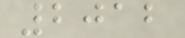2012
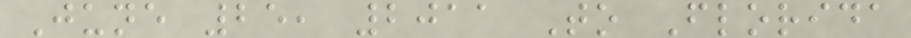June 25, 2011 To Florida
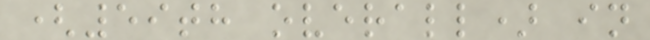(59th overall) in
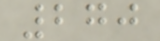270
